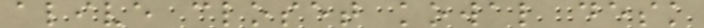alive closet kowal desk
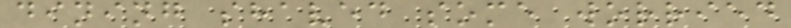dining shaved some worried
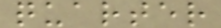quarter
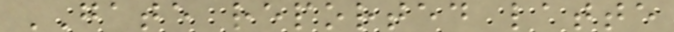GATE reported latte
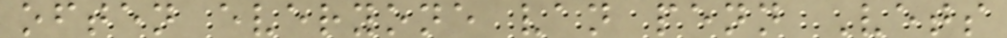often everyone van penn Vets
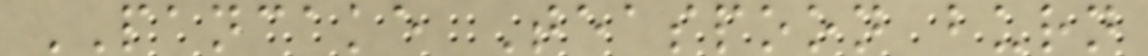PANCAKE Teaspoon burn
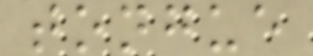tongue
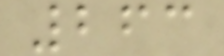263
